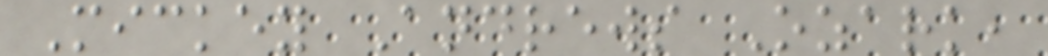Mickey Andrews Ozark,
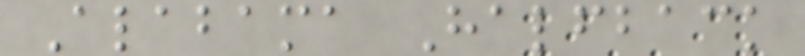Alabama Halfback
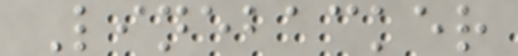Linebacker
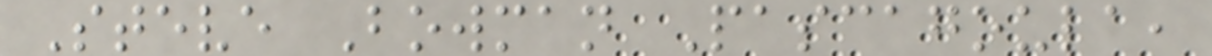Steve Bowman Pascagoula,
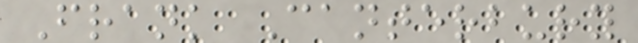Frank Canterbury
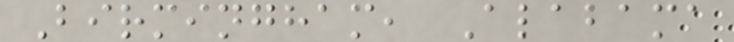Birmingham, Alabama
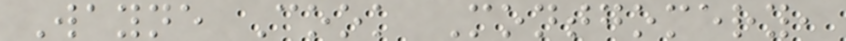Wayne Cook Montgomery,
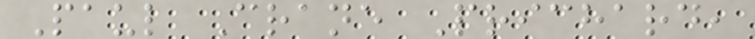Paul Crane Prichard,
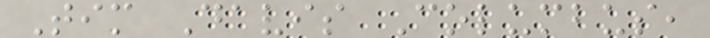Tim Davis Columbus,
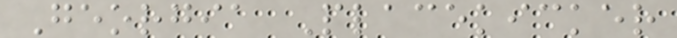Georgia Placekicker
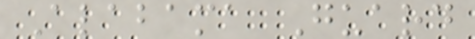Alabama Guard
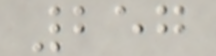257
